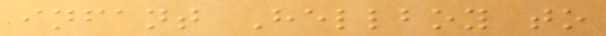infant Hellboy to
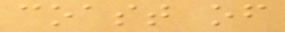coast of
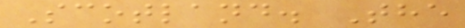Scotland. The
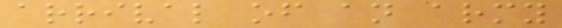arrival of an army
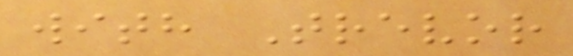with Trevor
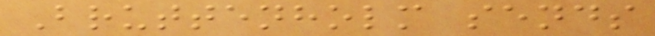Bruttenholm sends
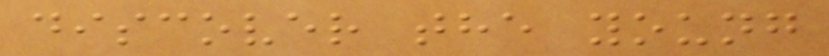discover the young
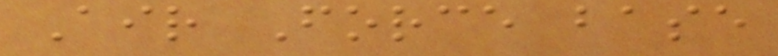Air Force base
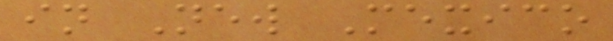in New Mexico
